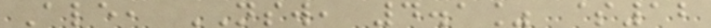Ale, NSW, 4.1% $12
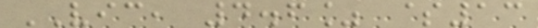VIC, 4.6% $13
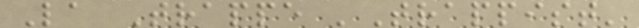La Trappe 'Trappist'
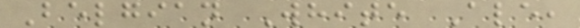Belgian White Ale,
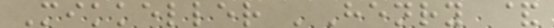Mikkeller 'Henry &
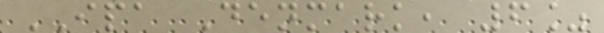IPA Denmark, 6%
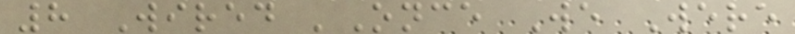8 Wired 'Once We Were
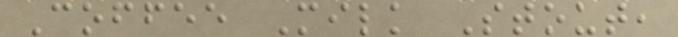Coffee Milk Stout,
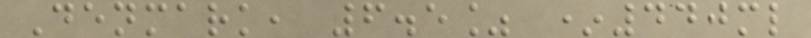Denmark, 6.5% *440ml
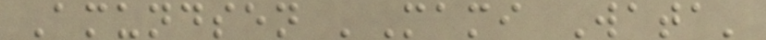Amundsen 'Mami Wata'
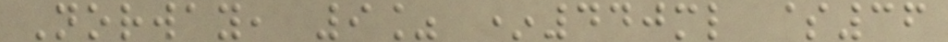Norway, 9% *440ml $36
